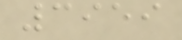3959
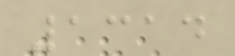1314
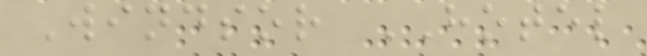Windsor HOTEL
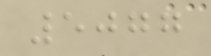5077
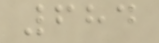684
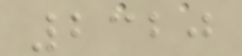2320
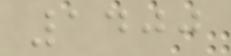1400
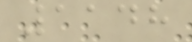1148
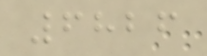6826
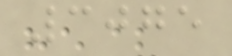3075
